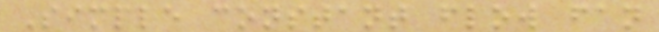Simple constant flow fan
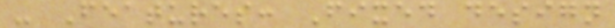- Features: Fixed design
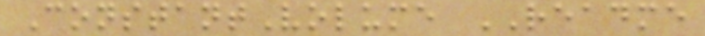ConstantVolume README
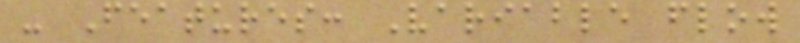- Features: Variable flow
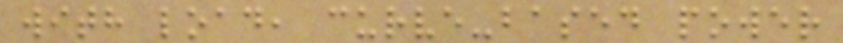with load, curve-based power
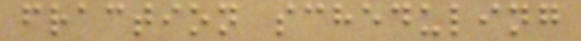fraction scheduling
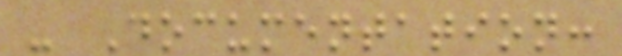- Documentation:
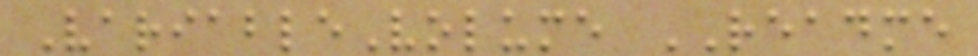VariableVolume README
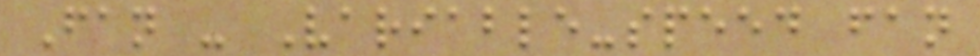Fan - Variable-speed fan
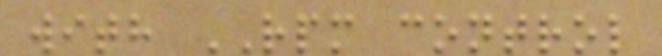with RPM control
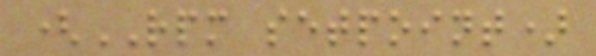(RPM setpoint)
